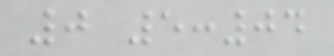0 5:04
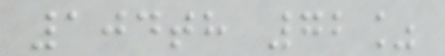104th 72%
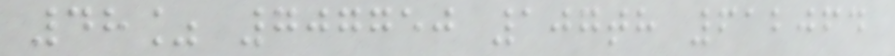48% 707750 107th 612064
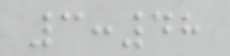3:48
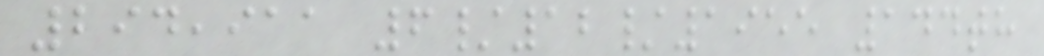294,911 6/12/1955 144th
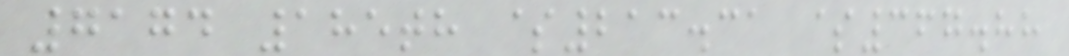7174 185th $213.31 $367.88
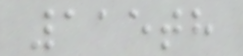115th
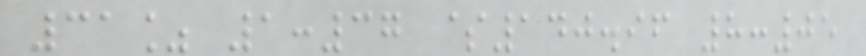31% 1:37 $140.96 8:05
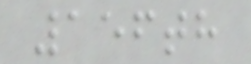156th
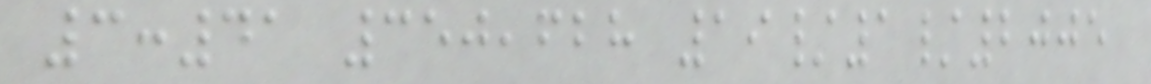3:41 350,628 19/1/2005
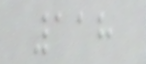118
